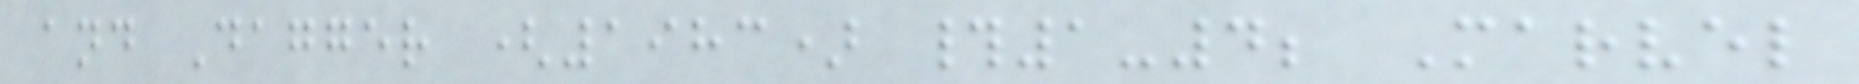and Dagger (1983) #1-4; Marvel
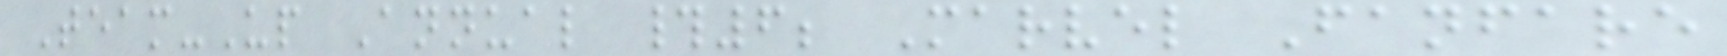Team-Up Annual #6; Marvel Fanfare
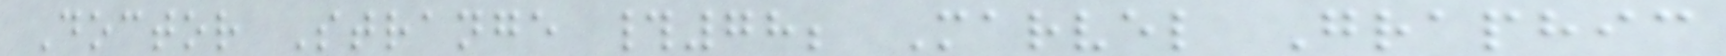Doctor Strange #78; Marvel Graphic
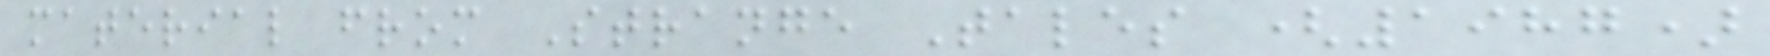material from Strange Tales (1987)
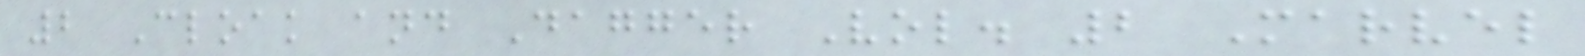2 Cloak and Dagger Vol. 2 Marvel
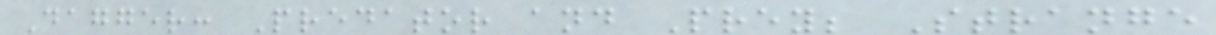Dagger: Predator and Prey; Strange
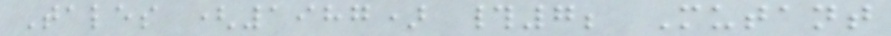Tales (1987) #7; Mutant
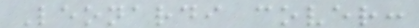Leonardi cover:
